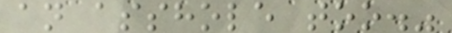an asshole too."
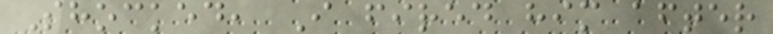Shocked, I fired him after
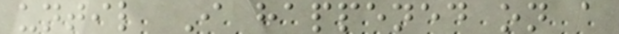until I happened on a
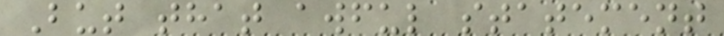But that awful statement
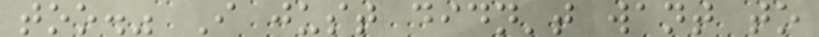too." I just didn't want to
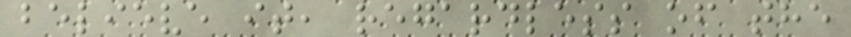believe it, regardless of the
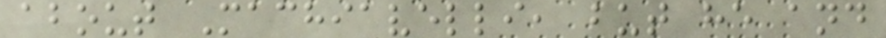about Machiavelli, but he and
